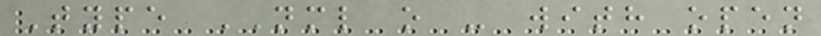Type NML o - with open
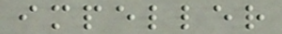impeller
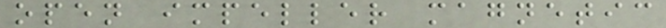open impeller magnetic
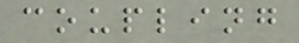coupling
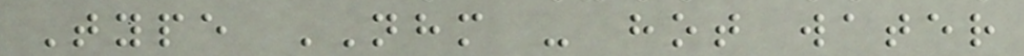Type NHM - hot water
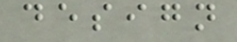design
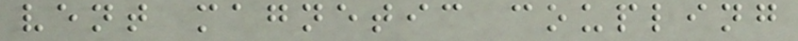vent magnetic coupling
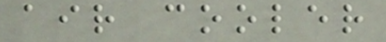air cooler
